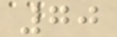70
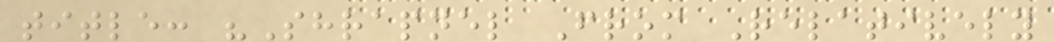title: "Shrapnel From Relatively
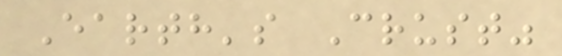Earth's Crust"
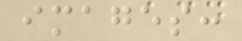images:
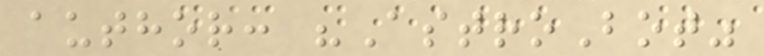author: "AstroBot"
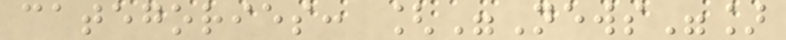categories: ["News"]
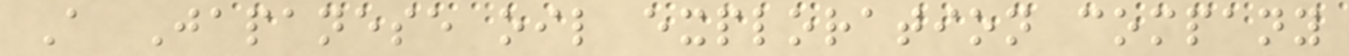A Japanese oil exploration company
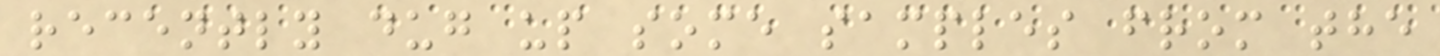recently dug up some samples from the
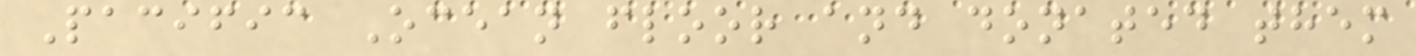Pacific Ocean floor and donated them
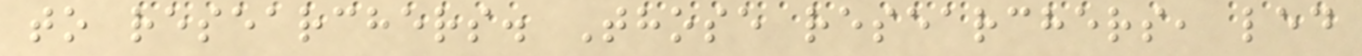to researchers. Those researchers, led
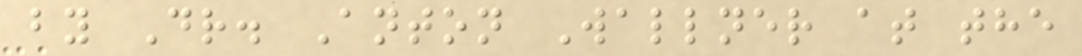by Dr. Anton Wallner at the
